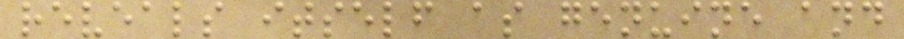reveals itself as genuine and
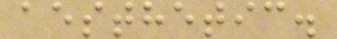aesthetic.
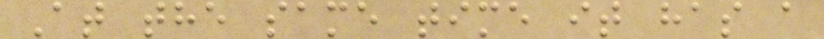At the same time it has a
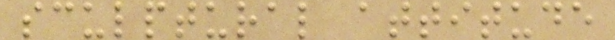sculptural attitude
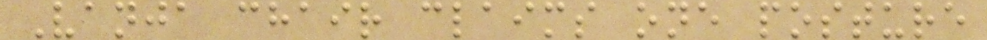Vanja chair claims one posture
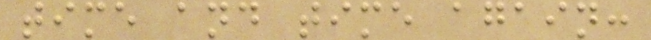time and time again:
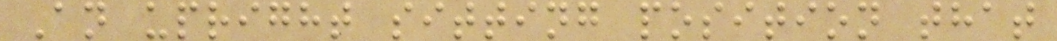An upright sitting position that
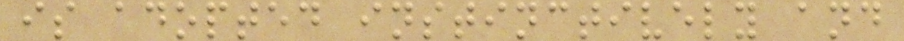is adopted instinctively and
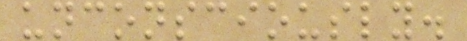unconsciously.
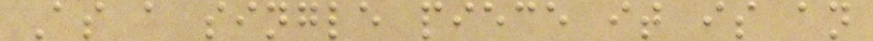As a single piece it is an
